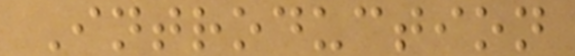Introduction
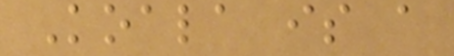Koala is a
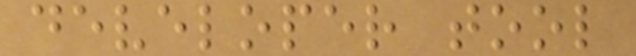developer tool
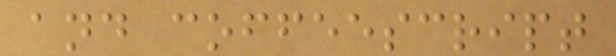and coffeescript
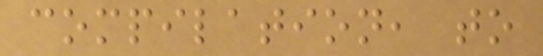compilation, to
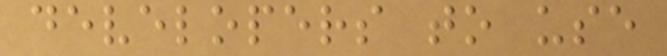developers to use
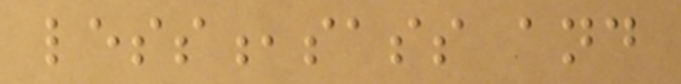less,sass and
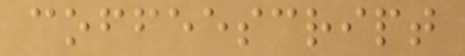coffeescript
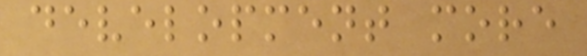development more
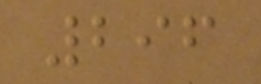296
